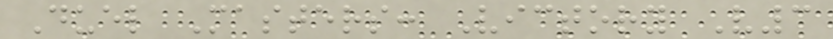Duel Masters: Victory V3
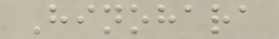Hinohara
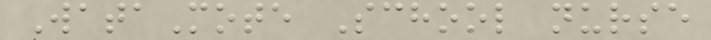WataMote School nurse
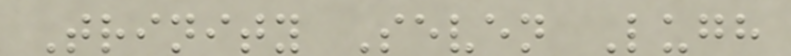Trinity Seven Lugh
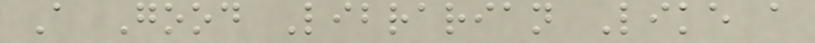A Good Librarian Like a
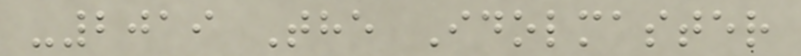-2019 The Idolmaster
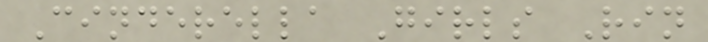Cinderella Girls Rin
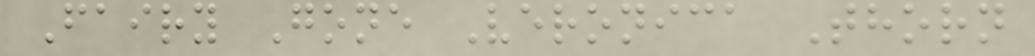Fairy Gone Veronica Thorn
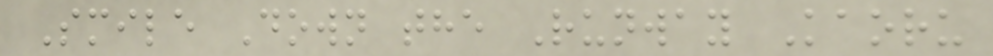Smile Down the Runway Kaoru
